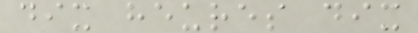dix heures dix
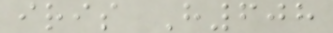iris H608
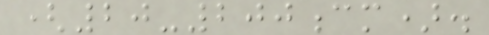(20-200cm).
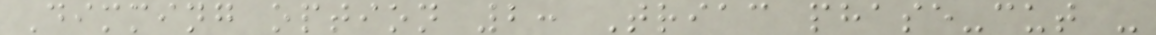Dimming option 2: Triac phase-cut -
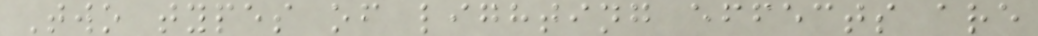Two types of lighting effects are
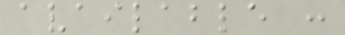available :
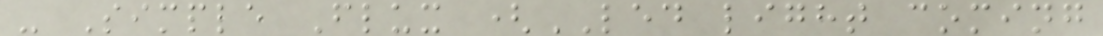- Simple Flux (LED light coming
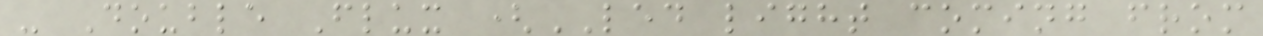- Double Flux (LED light coming from
